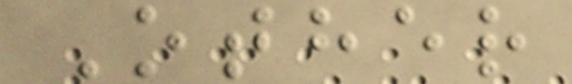Other
